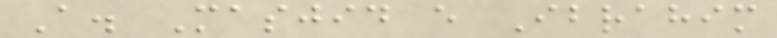A. Masjid e Ibrahim
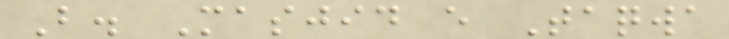B. Masjid e Taqwa
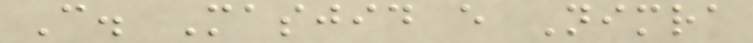C. Masjid e Nimra
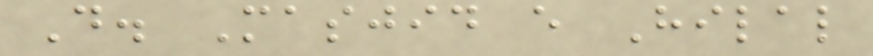D. Masjid e Hilal
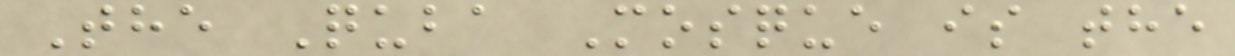The Quba Mosque is the
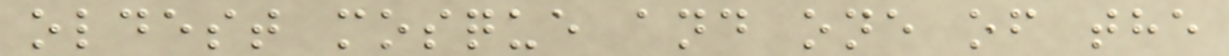oldest mosque and one of the
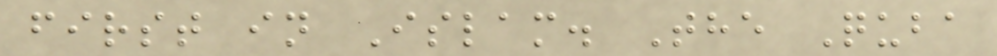first in Islam. The Quba
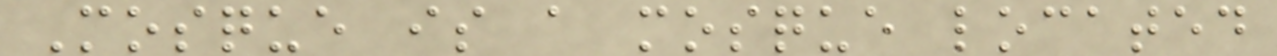Mosque is a mosque located
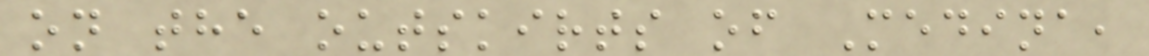on the outskirts of Medina,
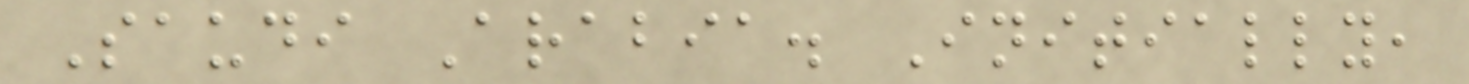Saudi Arabia. Initially,
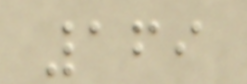169
